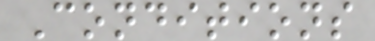Conditions
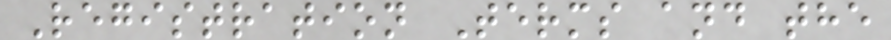Registration Terms and the
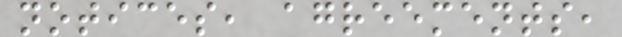notices, agreements,
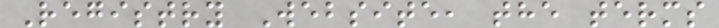Registry Website, the terms
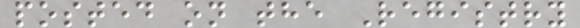posted on the Registry
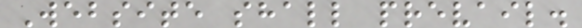Website shall prevail.
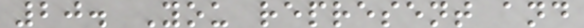20. You represent and
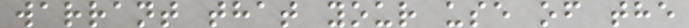warrant that your use of the
